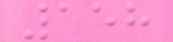158
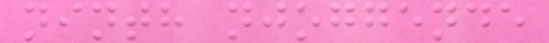ninth njoggende
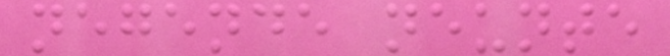negende neunte
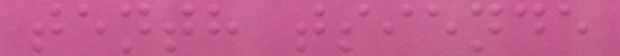tenth tsiende
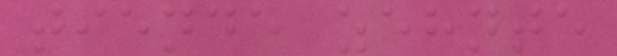tiende zehnte
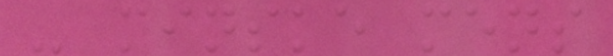- minske mens
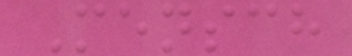Mensch
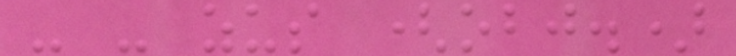- - zus (obj.)
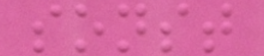sonst
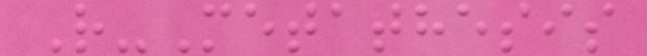R-Metathesis
